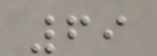69
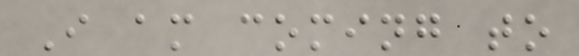I am coming to
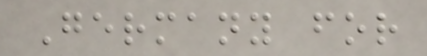Germany for
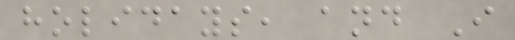holidays, and I
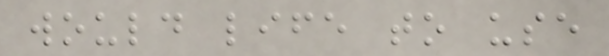would life to use
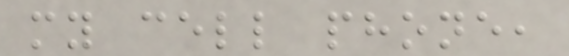my cell phone,
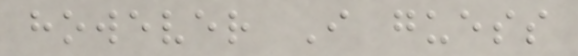however I guess
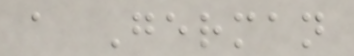a German
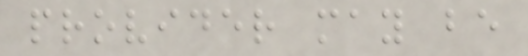provider may be
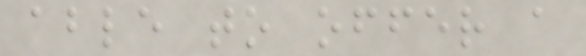able to offer a
